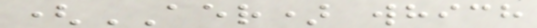(AER) which
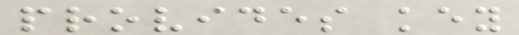provides key
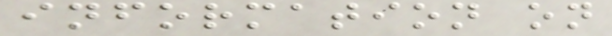information on
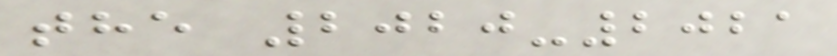the 2020-2021
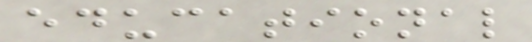educational
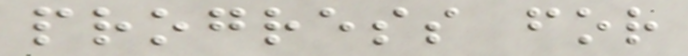progress for
